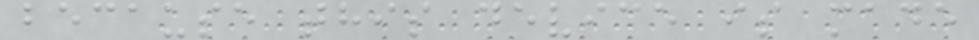because this device is made
